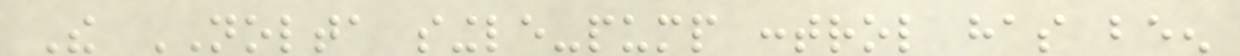The NOLTA single-pump control has been
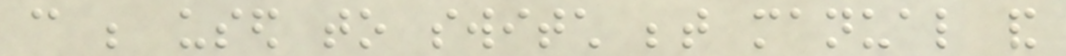can be used to switch between manual and
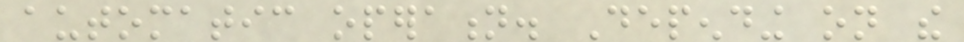automatic operation. Depending on the
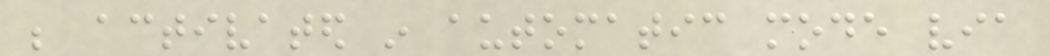be activated in automatic mode via
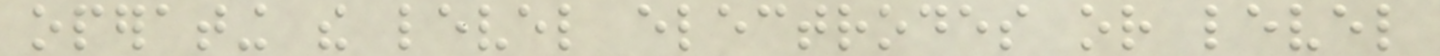operating the level electrodes or level
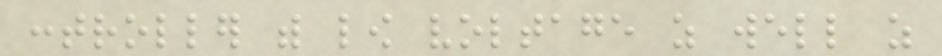controller with low voltage as well as
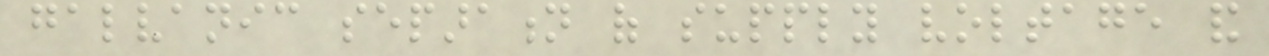galvanic separation of supply voltage and
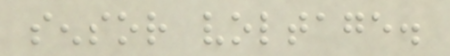sensor voltage.
